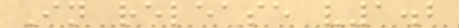In release v1.2
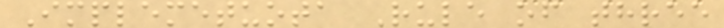Implemetuota Rule of three
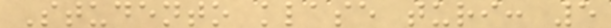Studento klase turi: 5
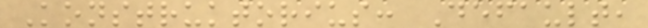Konstruktorius: Default,
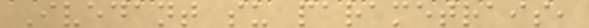Ivedant su parametrais,
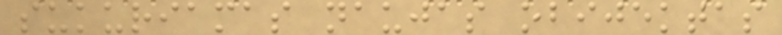sukuriamas naujas obijektas
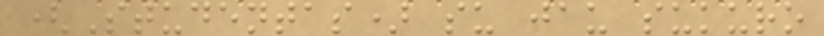(Studentas) su jau sukuro
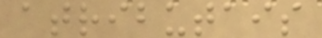atributais
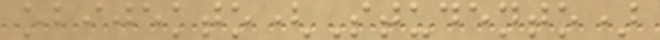obijekto(Studento)
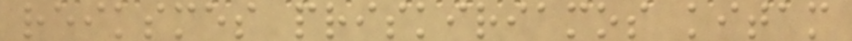reiksmes priskiriamos kitam
